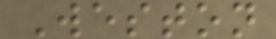Weston
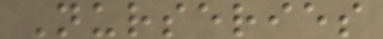Nurseries
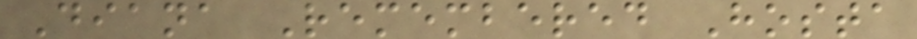Diana Remembered Hosta
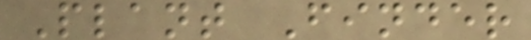Plant Finder
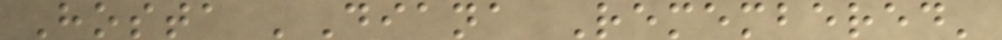Hosta 'Diana Remembered'
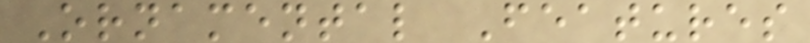Ornamental Features
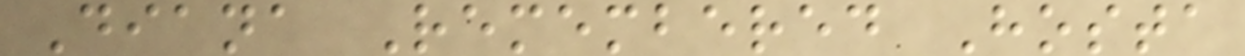Diana Remembered Hosta
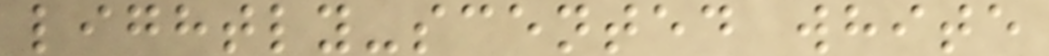lightly-scented white
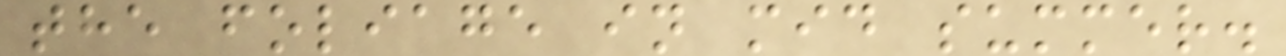the foliage in mid summer.
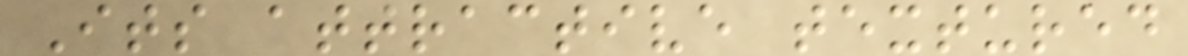Its attractive textured
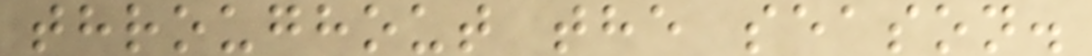throughout the season.
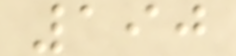190
